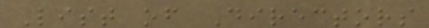List of Directors
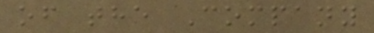of the Company
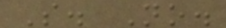S. No.
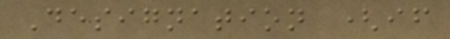Designation (if
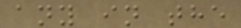any in the
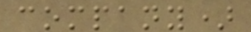company)
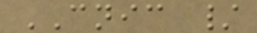CNIC /
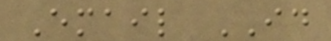Email ID
